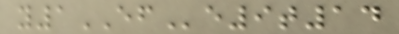y1EFe9t14
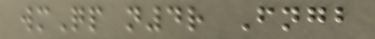wmQp n4r Fngb
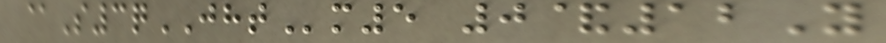@S3qJHTm5 0&12Y
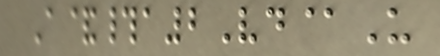A&#a2Vd@U
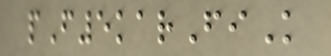pF5karFiK
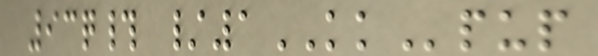93q# /1KKpup
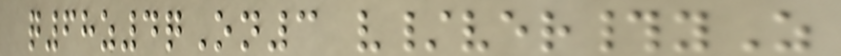q68z4qOn3 v/ver#yZ
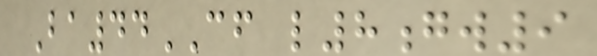Ba44CF l8gw9
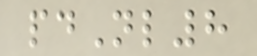pdNl8
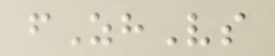fZhVs
